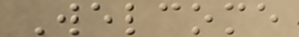Welcome
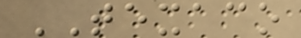TEXACO
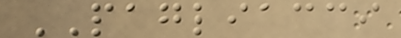PAGLIACCI
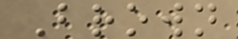Brown
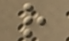r
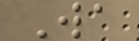Wa
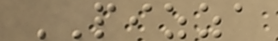PIZZA
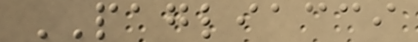PAGLIACCI
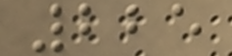225
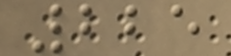225
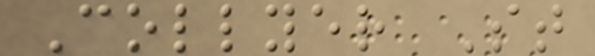Collyer St
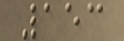153
